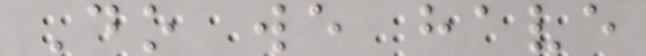Do we have
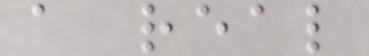a real
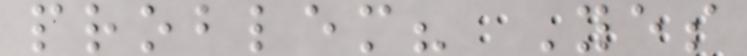problem? Yes
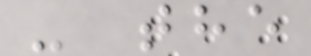- the
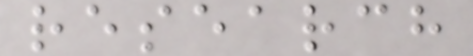research
